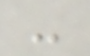-
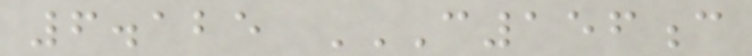6.125 C156C
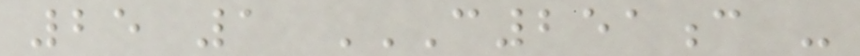25 1 C251C -
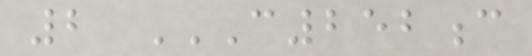2 C252C
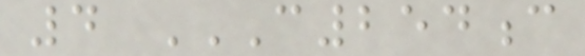4 C254C
